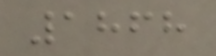1868
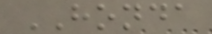HONDA
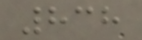838
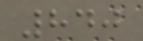840
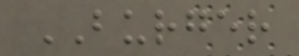BURGER
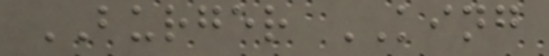BURGER KING
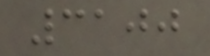3100
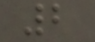2
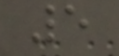5
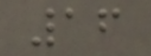16
